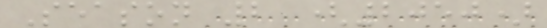Season 2 (2050)
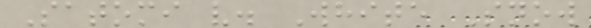Satomi v. White Snow
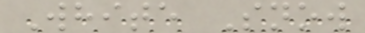White Snow
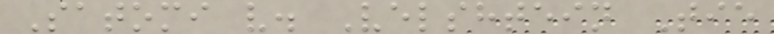Satomi v. Velshtein Tie
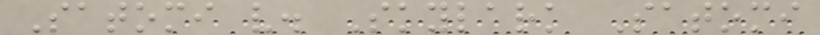Satomi v. Skylark Satomi
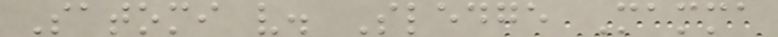Satomi v. Sledge Mamma
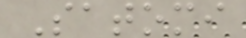Satomi
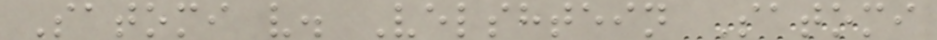Satomi v. Velshtein Satomi
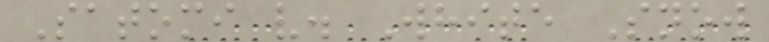Satomi v. White Snow
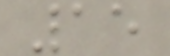15
